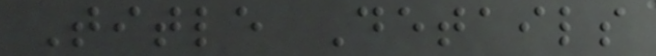Title Details
